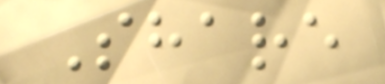Share
